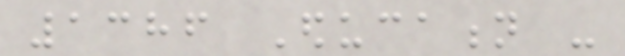1386 Education -
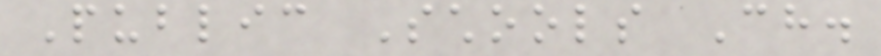Public Schools Ch.
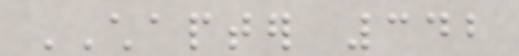CHAPTER 342
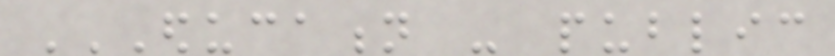EDUCATION - PUBLIC
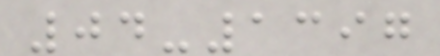04-1397
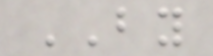BY
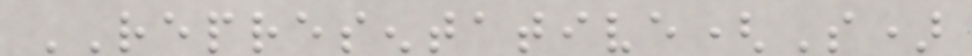REPRESENTATIVE(S)
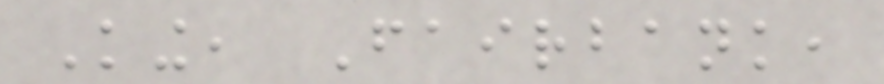King, Fairbank,
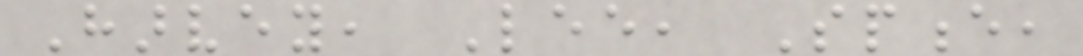Harvey, Lee, Spence,
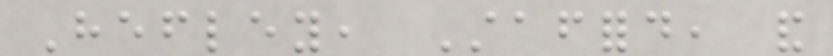Hefley, Stafford, and
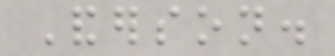Anderson.
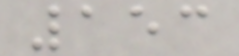153
